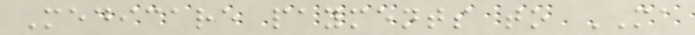Medicare payments to MA
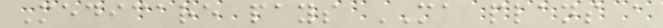Medicare pays MA plans a
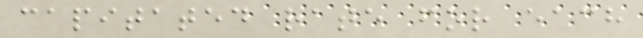capitated rate for each
